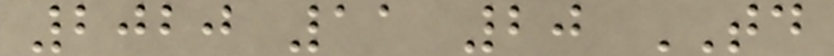2020 11 20 TD
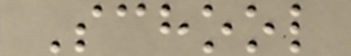School
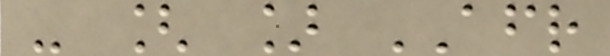- [ ] AFR
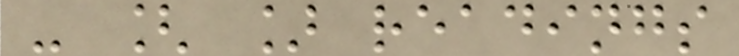- [ ] readings
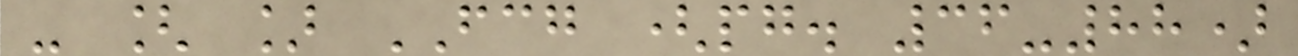- [ ] FCG (pg. 36-88)
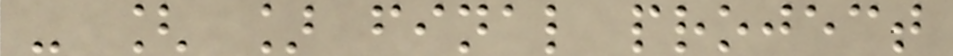- [ ] final project
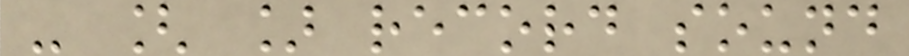- [ ] record sound
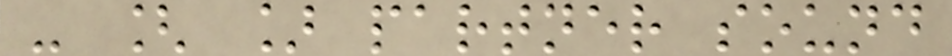- [ ] partner sound
